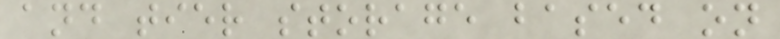and tier storage based on
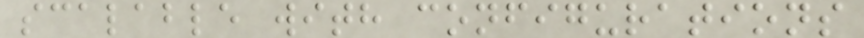scalable with configurations
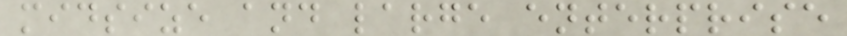midsize and large enterprise
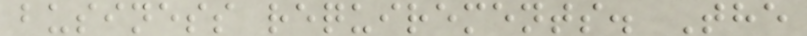business requirements. The
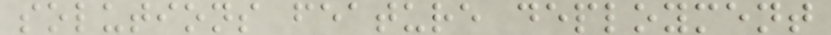solutions feature deployment
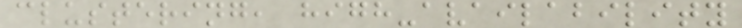clustering, high-availability
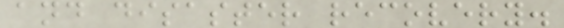and disaster recovery.
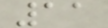11
